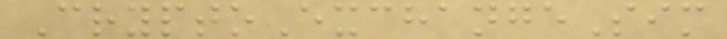CryptoExchangeSim
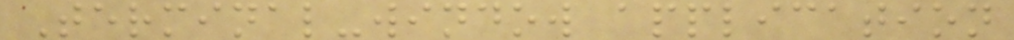Terminal-window application
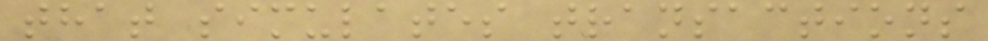that simulates transactions
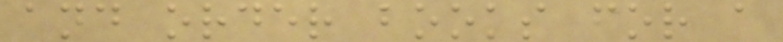and order books for a
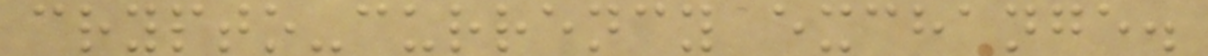crypto-currency exchange.
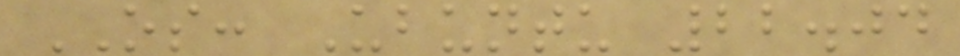OS: Ubuntu 22.04
